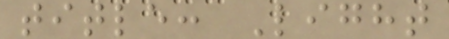title: Light
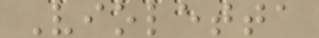Violetta
